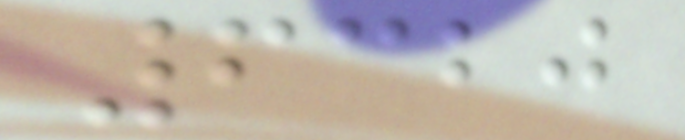6320
